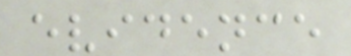evidence
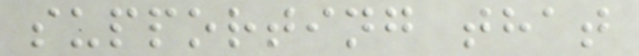supporting that
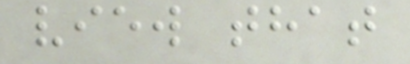view that
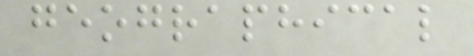geographical
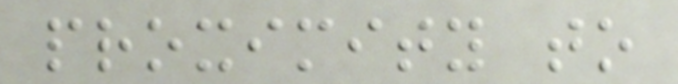proximity to
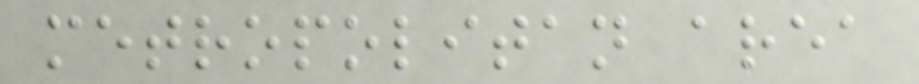metropolitan area
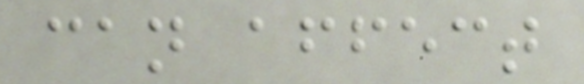can affect
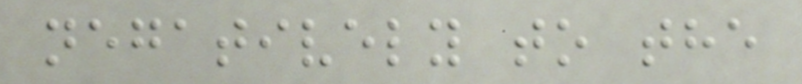negatively to the
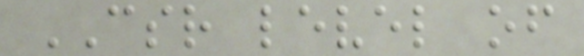CSR level of
